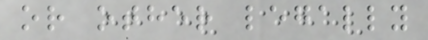or other legally
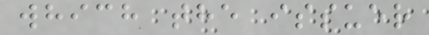which the issuer
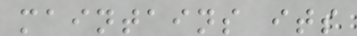maintains its
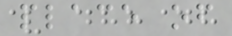place of
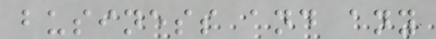business and any
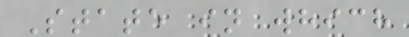State in which
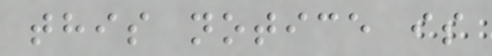this notice is
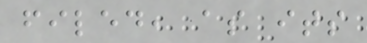filed, as its
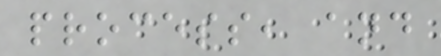process, and
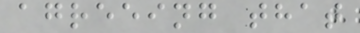agreeing that
